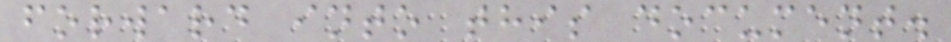forward into this document.
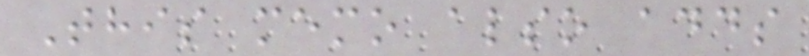This memo also adds
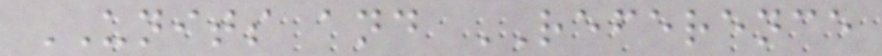UNITS and REFERENCE
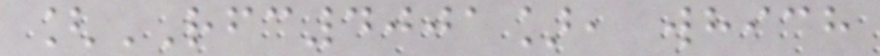[RFC4001], which
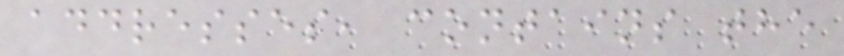addresses, contains the
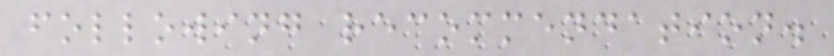following recommendation.
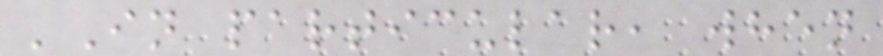'In particular, when
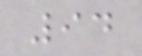94
